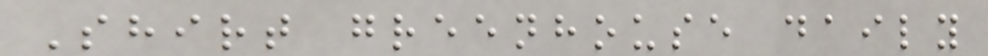Shirt greenhouse daily
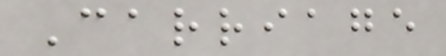Carriage
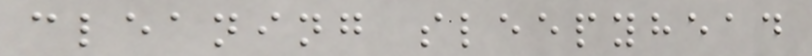cleaning sleepyhead
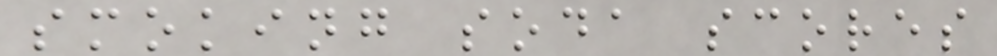smoking soda scores
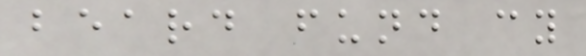beard fund cy
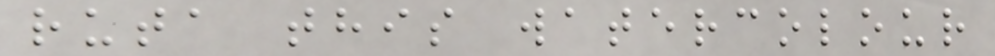ruta this watercolour
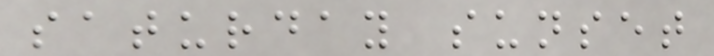saturday sunset
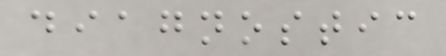diagnostic
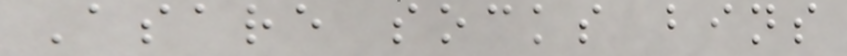Asare socks bins
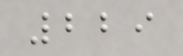229
